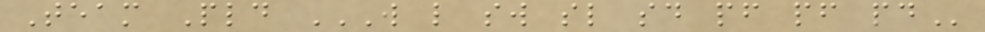Team Pld W L SW SL SD PF PF PD
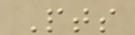Pts
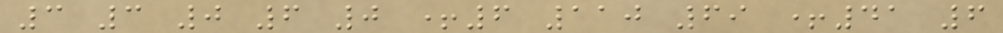3 3 0 6 0 +6 110 69 +41 6
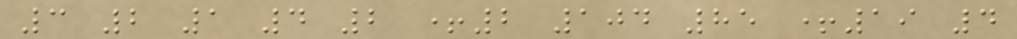3 2 1 4 2 +2 104 85 +19 4
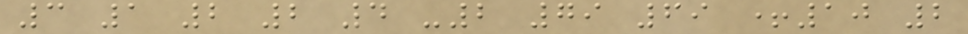3 1 2 2 4 -2 79 69 +10 2
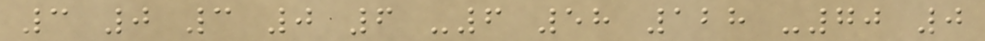3 0 3 0 6 -6 58 128 -70 0
